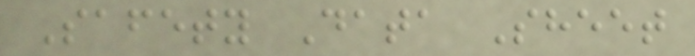Safety Data Sheet
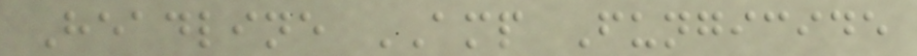Headline AMP Fungicide
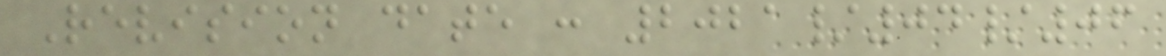Revision date : 2021/04/06
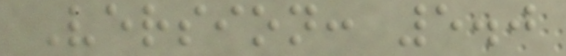Version: 5.0
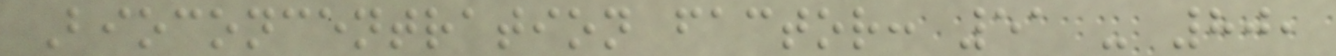Bioconcentration factor: 51 - 80,
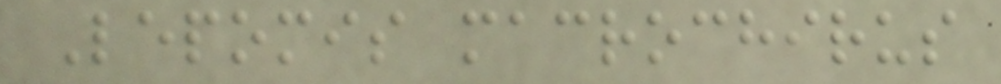Lepomis macrochirus
